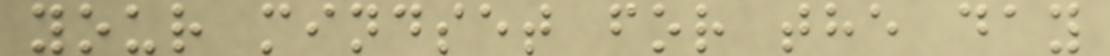your mindset for the day
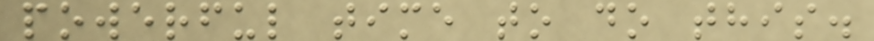powerful time to do this.
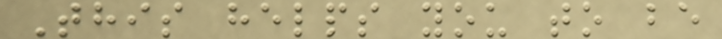This helps you to be
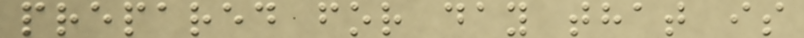prepared for day that is
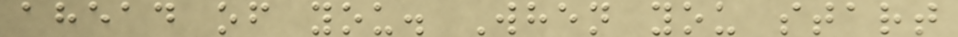ahead of you. When you start
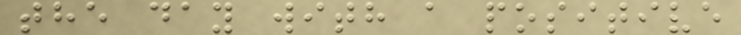the day with a positive
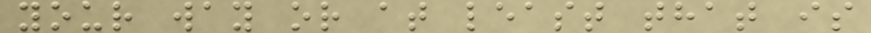your way or at least that is
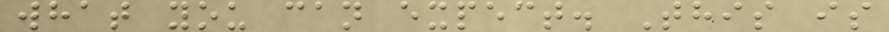what you can expect. This is
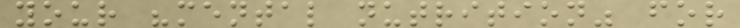your "mental nutrition" for
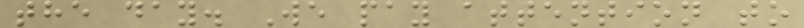the day. We pay attention to
